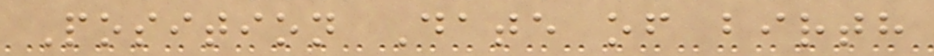Position Date of birth
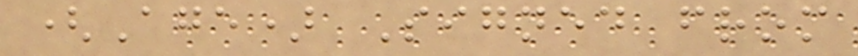(Age) Signed from
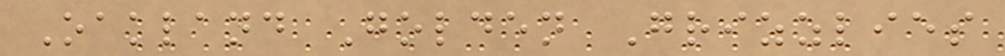Oakland Golden Grizzlies
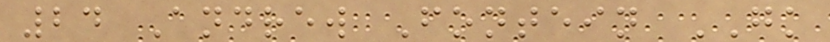24 Andrew Fontein GK
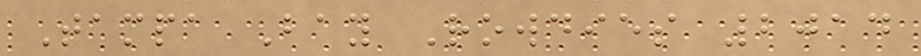Tampa Bay Rowdies 2014
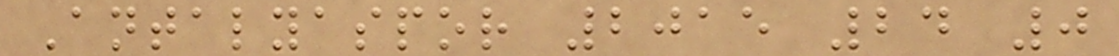Antalyaspor 2015 24 0
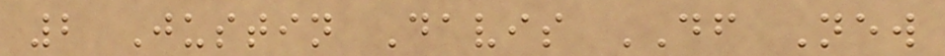2 Justin Davis DF New
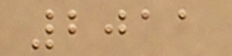2011
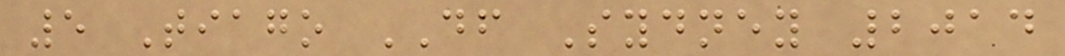5 Tiago DF Sydney 2014
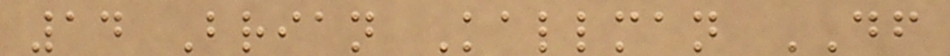14 Brian Kallman DF
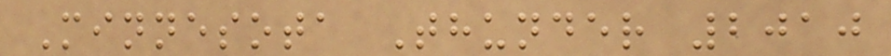Minnesota Thunder 2010
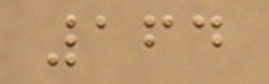164
